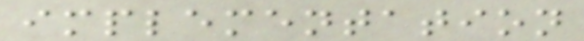implementation
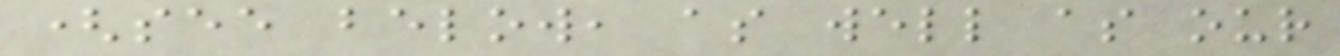(see below, as well as our
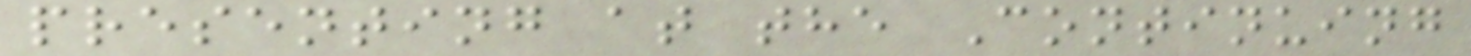presenting at the Continuing
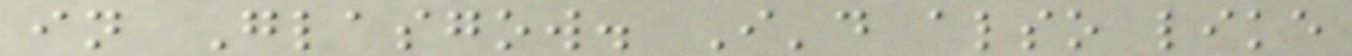in Glasgow. I'd also like
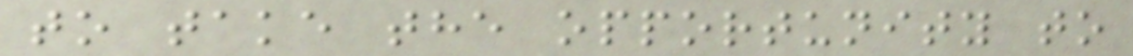to take the opportunity to
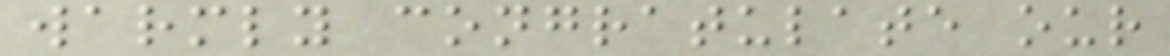warmly congratulate our
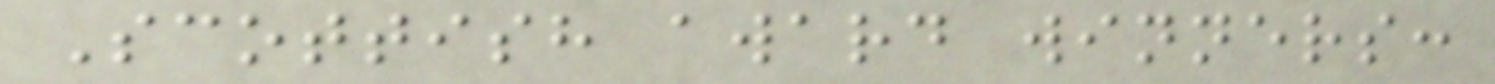Scottish award winners:
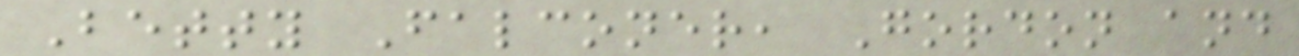Betty Falconer, Gordon and
